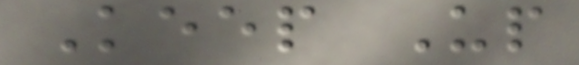Keep Up
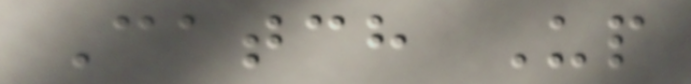Catch Up
